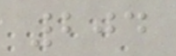204
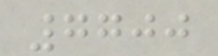7700
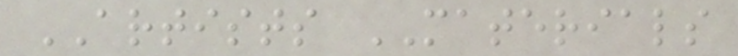ARTISTS MATERIALS
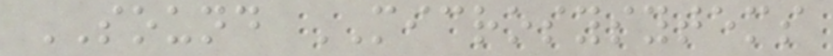SOUND MICROSYSYTEMS
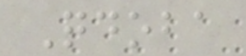Qdoba
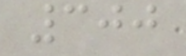300
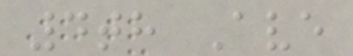4th Ave
